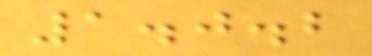1.0.2
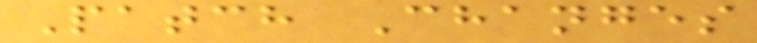Patch Changes
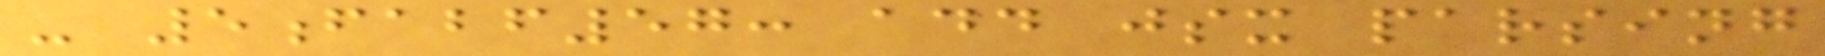- 5fabf57: add jsx parsing
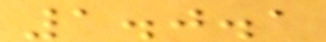1.0.1
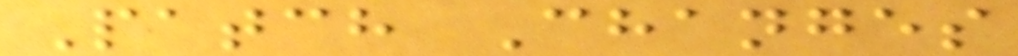Patch Changes
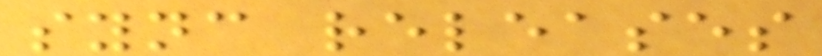sync releases
